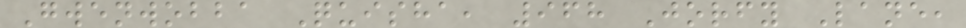Gwenwobba Quisha, 968 Jorfy Lane,
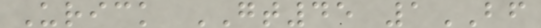Urick GT45 1BF
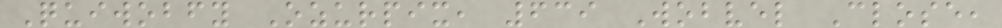Quiwobfy Ozurpix, 639 Wobvel Close,
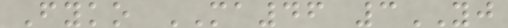Fyko MA46 3YJ
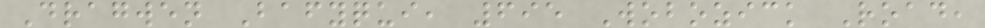Dragwen Bafyqui, 695 Wobozick Road,
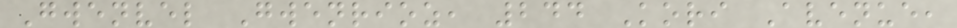Gwenvel Gwenrioz, 244 Kori Avenue,
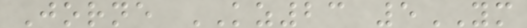Jorne KZ23 5YM
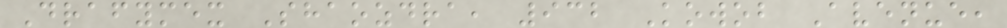Drafymex Shaozdra, 932 Kowob Avenue,
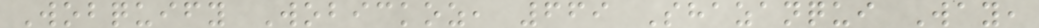Wobquify Wobickoz, 669 Shazanqui Way,
